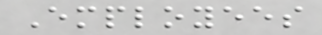Employees
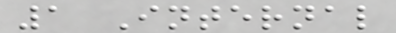1 Internal
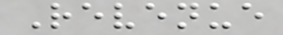Revenue
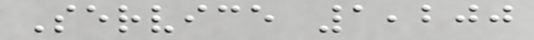Service 1,200
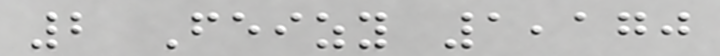2 Feizy 1,170
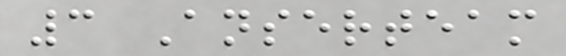3 Anserteam
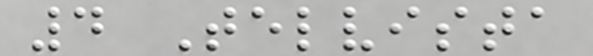4 Telvista
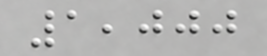1,000
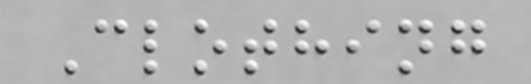Clothing
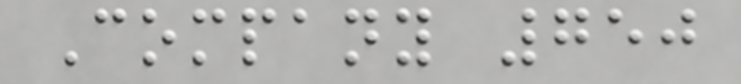Company 750
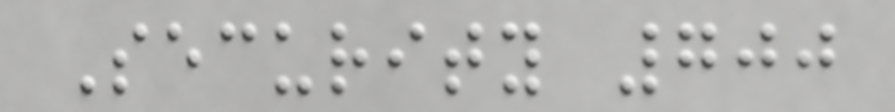Security 700
